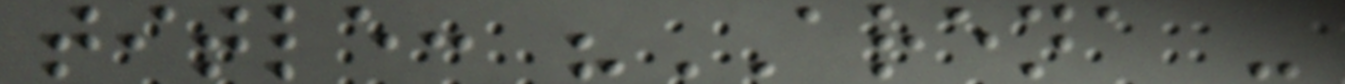title: "ARENA -
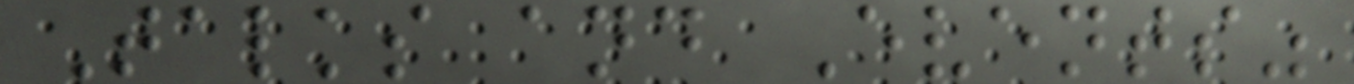Talks and Events"
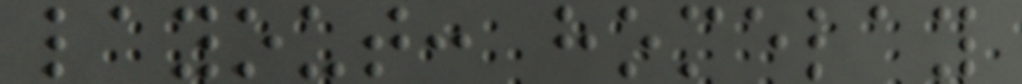layout: homelay
